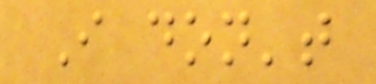I don't
